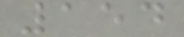154
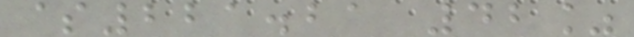$221.21 42%
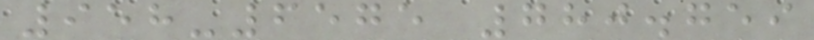958-6575 780.759
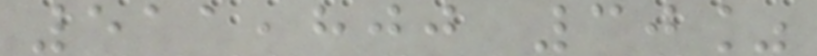511,800 30%
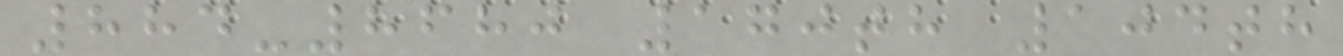884-8680 170th 104th
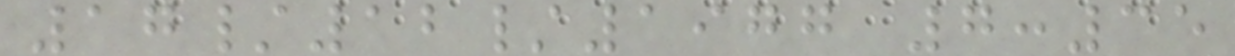17/12/1977 7:35
